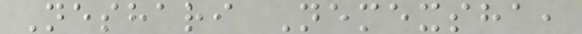Neshari Nemexsha,
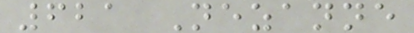621 Nezanne
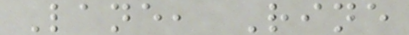Lane, Rine
